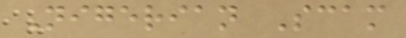Nigerian Scam
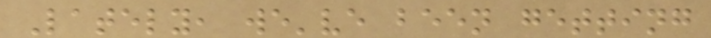Lately, we've been getting
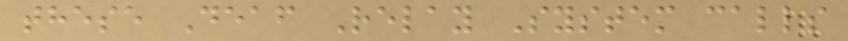these Deaf Relay System calls
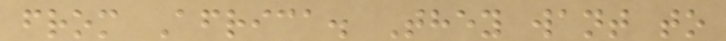from Africa. They want to
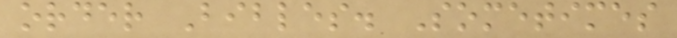order Bibles. Sometimes
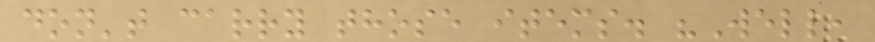don't carry those items. "Well,
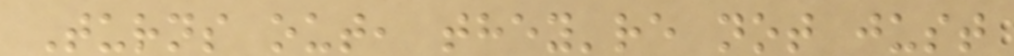Turns out, they're not just
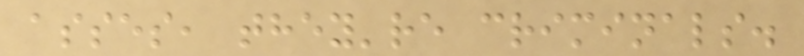asses, they're criminals.
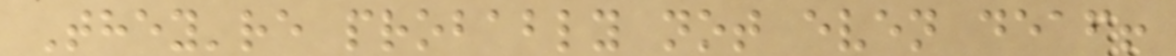They're probably not even deaf!
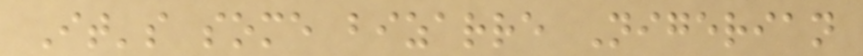It's some bizarre Nigerian
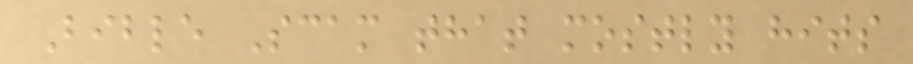Bible Scam that mostly hits
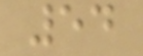54
